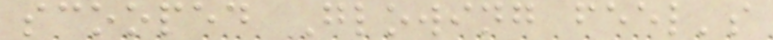scooped Glowing feel's
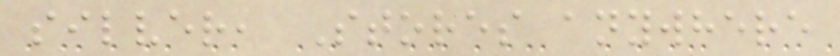silver, Stores anywhere
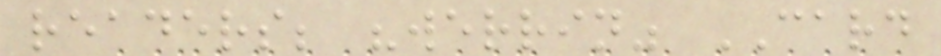readers; "werrin" CARD
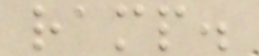ramp.
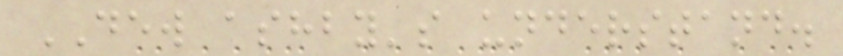DEW ashby's understand.
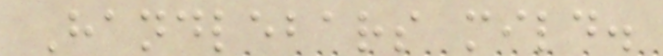Handlebars mild.
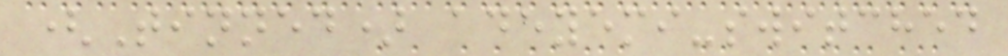(Tinned) adeyemi-switched
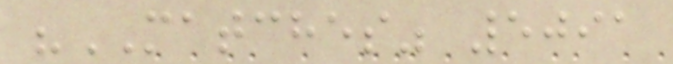"MATCHES" 5091
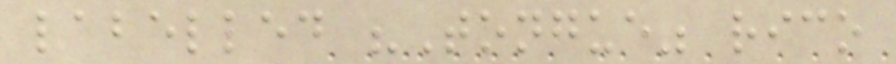labelled "Tongue" rico
